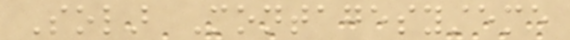Solar Montagesysteme
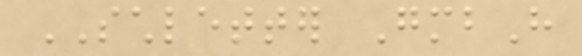SCHLETTER GmbH
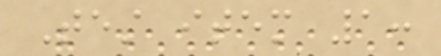Test item 1:
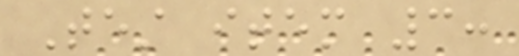Test item 3:
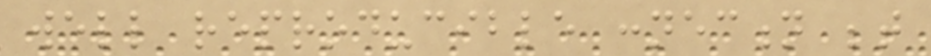well reproducible connection between
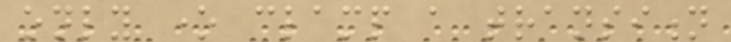only one clamp a transition
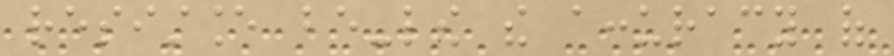resistance be-low the accuracy of
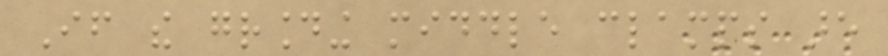If the grounding middle clamps are
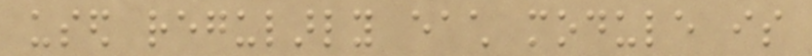used regularly each module is
